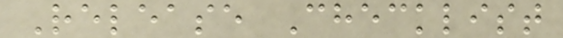Release Checklist
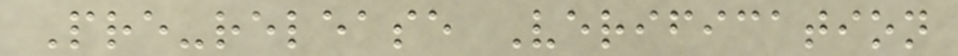Pre-release Verification
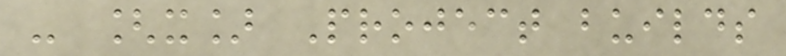- [x] Project builds
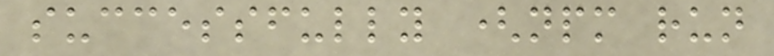successfully (npm run
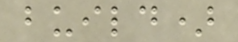build)
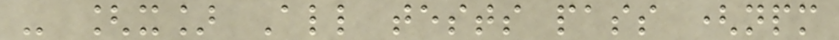- [x] All tests pass (npm
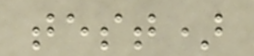test)
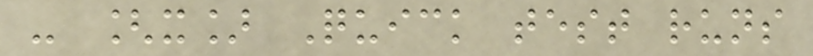- [x] Quick test runs
